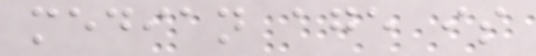median age is
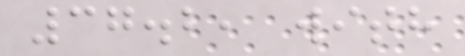37.2, with
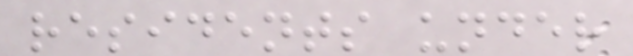residents under
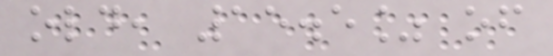old, 15.5% of
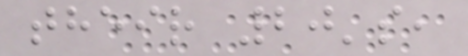their 20's,
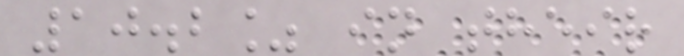10.2% in their
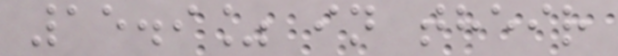15.9% in their
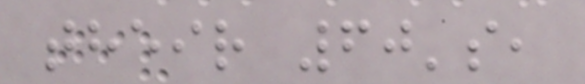their 60's,
